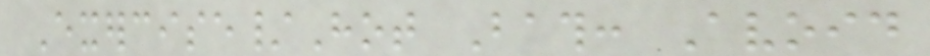Exercise/Hot Bath: Avoid
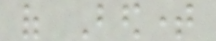of Bedtime
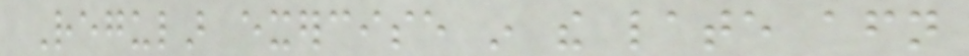Regular exercise in the late afternoon
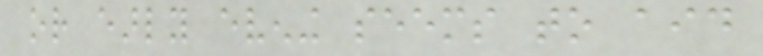or early evening seems to aid
